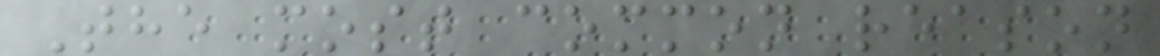The most common reason
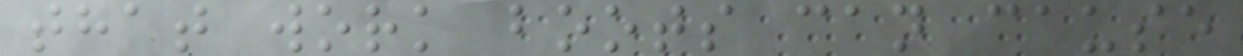that work boots can cause
